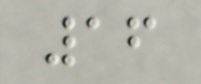16
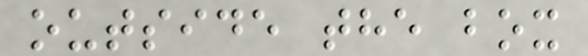outside the box
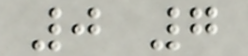0 7
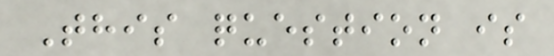This question is
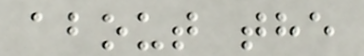about the
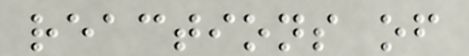reactions of
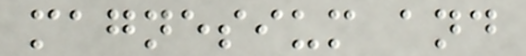magnesium and
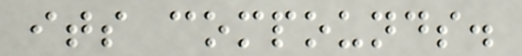its compounds.
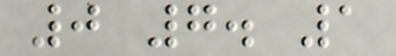0 7. 1
